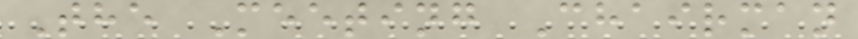The Meeting Chairman
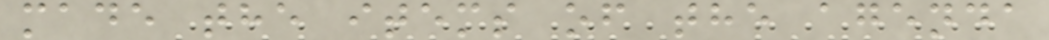made the items of the agenda
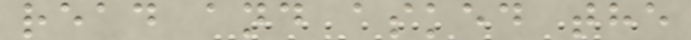read and asked the
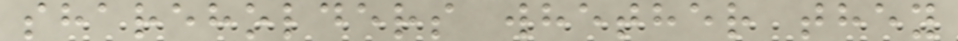shareholders whether they
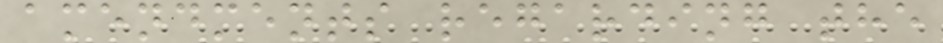amendments regarding the
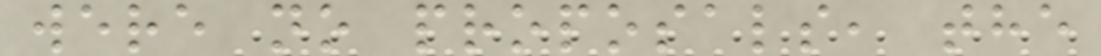were no proposals, the
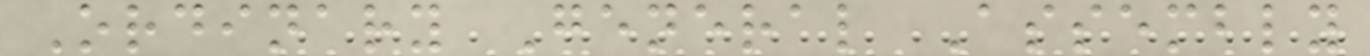Ordinary General Assembly
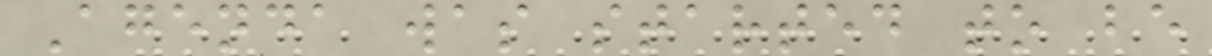Agenda was started to be
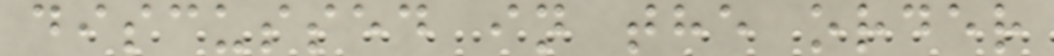discussed in the order
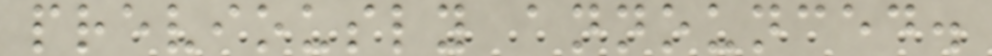previously announced.
